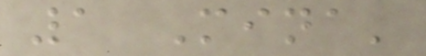1 Mina'
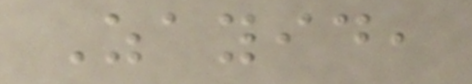Zayid,
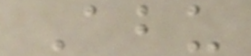Abu
